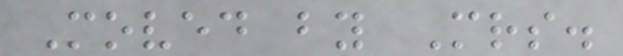Moved by Mrs.
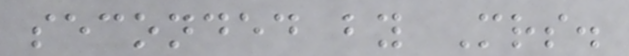seconded by Mrs.
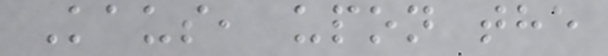Kaus, upon the
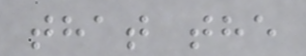that the
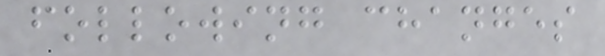following changes
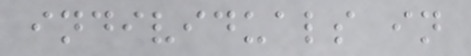individuals in
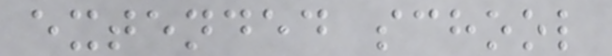extended school
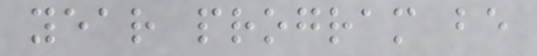year program be
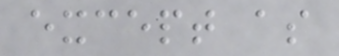except as
